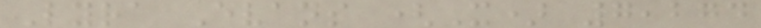Lyra Evans (X) 7,274
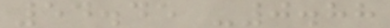54.45 -0.88
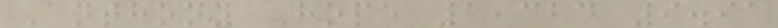Anthony Hope 1,324 9.91
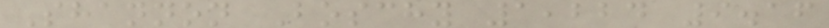Shannon Boschy 1,224 9.16
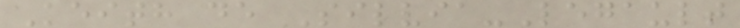Keith de Silvia-Legault
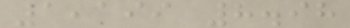1,199 8.98
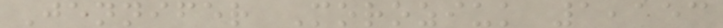Jennifer Moroziuk 1,153
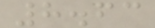8.63
